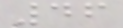46
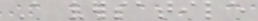A versatile
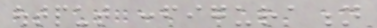output configuration
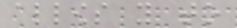allows you to
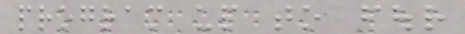program up to four
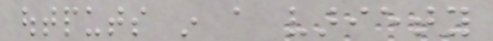outputs in a variety
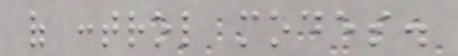of control modes.
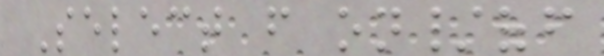Select from on/off
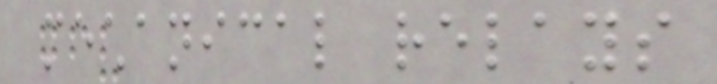mechanical relays
